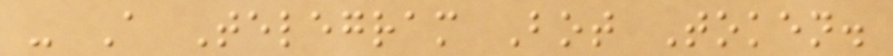- A Telegram Bot Token.
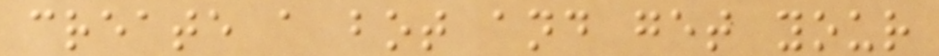create a bot and get your
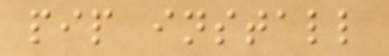pip install
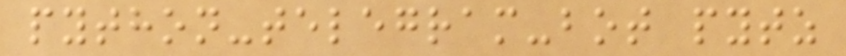python-telegram-bot pytz
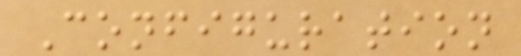Configuration
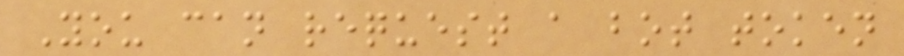You can request a bot token
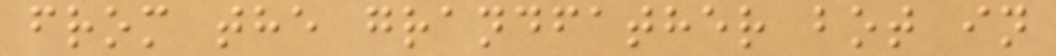from the grandfather bot in
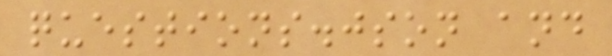questions.json and
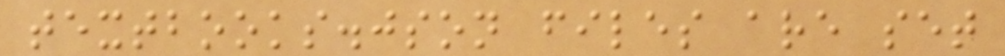textbooks.json files are set
